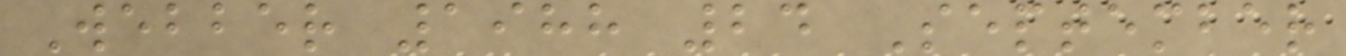Webber 1988 24 September
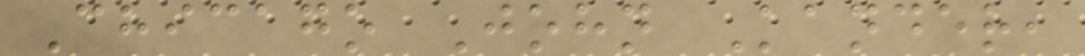Chicago John Kander,
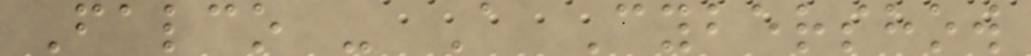Falco - A Cybershow
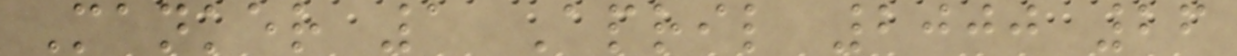Manker 1 April 2000 26
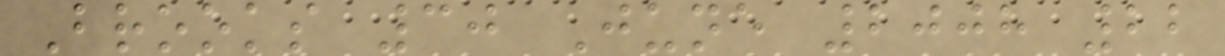Brooks 30 June 2008 22
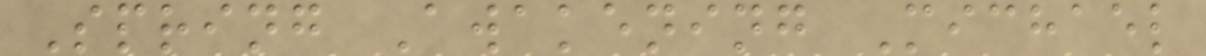Spring Awakening Michael
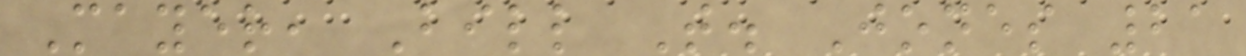Mayer, Bill T. Jones 21
